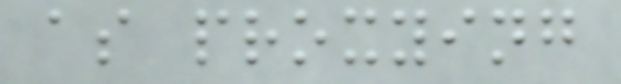as proxying
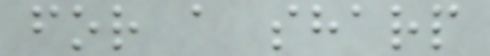for a sharp
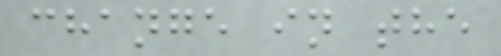change in the
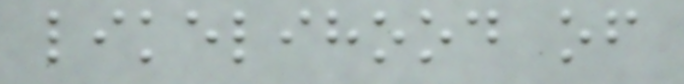likelihood of
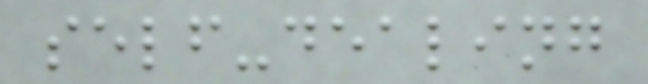self-dealing
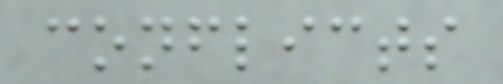conflicts
